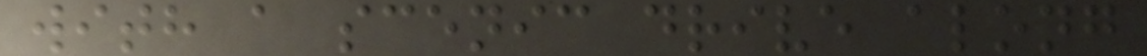with a scenic drive along
